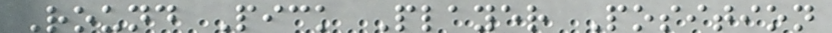Round Pick Player Position
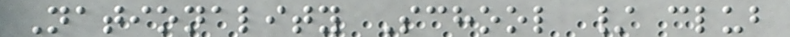Nationality School / club
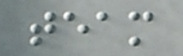team
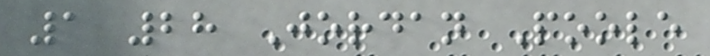1 28 Jordan Poole
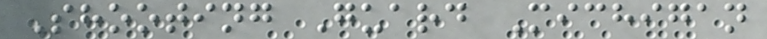Shooting Guard Michigan
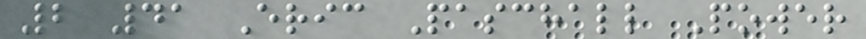2 41 Eric Paschall Power
